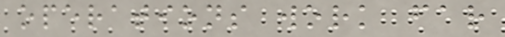operations work far
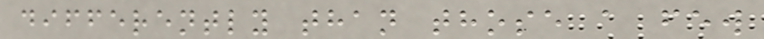differently than those a few
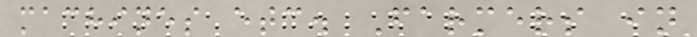machines etc. Farmers in
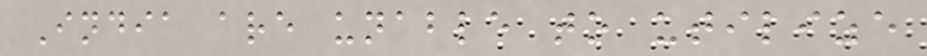India are unable to utilize
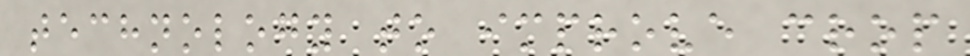technology to improve crop
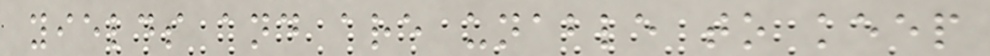yields and are unable to keep
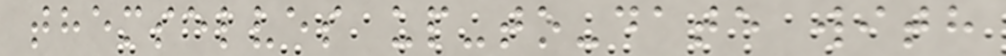themselves up-to-date with
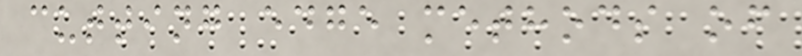cutting edge methods of
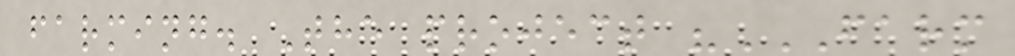farming. The project "FARM
